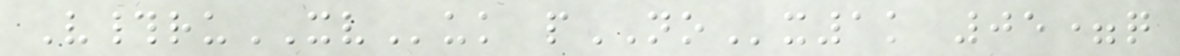V#ruXVuk pNOx1k 05=q
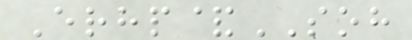Erhp&SOH
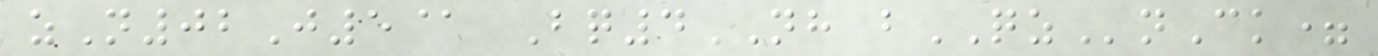zN02J5@ Bq4NH bQZnCk=
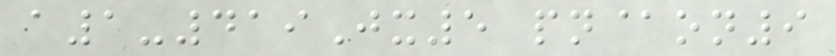a1-419Jx5 pn@on9
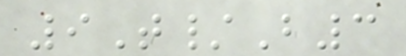9T/B3
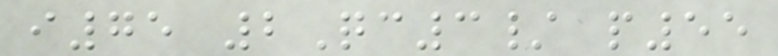i75 2Qc3/ p55
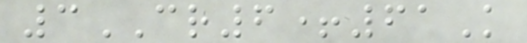3CR6+61K
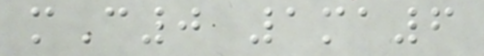mC0 1ma6
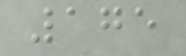175
